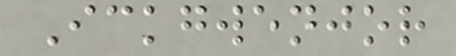Ickgwenjor
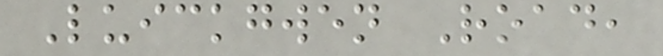Luickgwen Road,
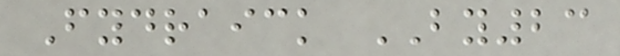Fydraick BY23
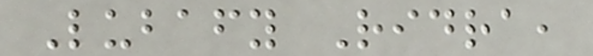Lubafy Ridra,
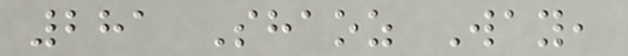281 Shaoz Way,
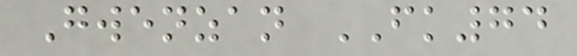Gwenzan FK74
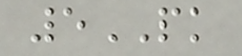5PK
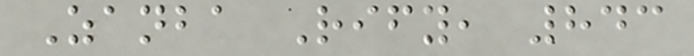Zanba Rify, 843
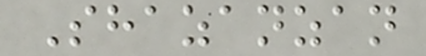Shazanzan
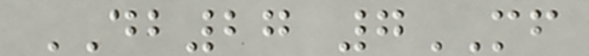DB27 7MF
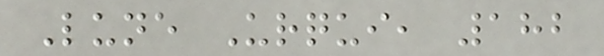Lune Urqui, 182
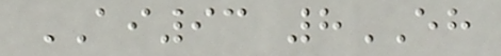AI93 8EH
